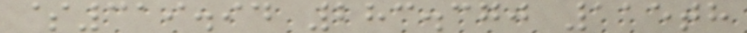$319.94 283.370 115th
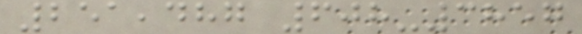251,487 608-3857
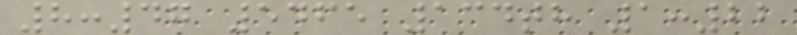8:47 5465 134th 1:22
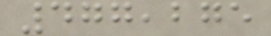477,275
